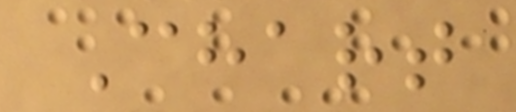Chart
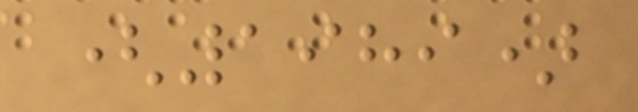(1989)
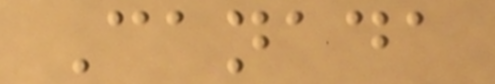Canada
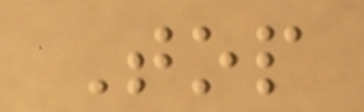Top
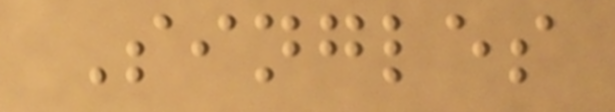Singles
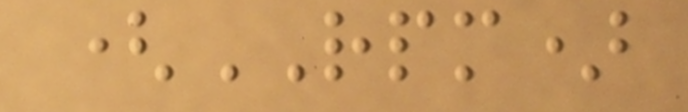(RPM)
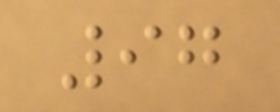97
